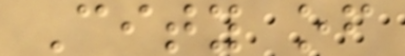City of
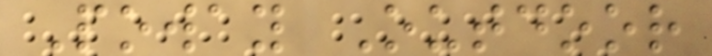Poway Outdoor
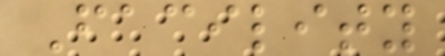Facility
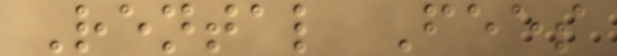Rental Fees
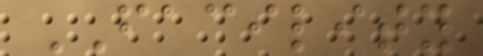FACILITY
